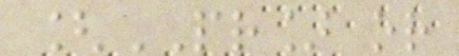[PR] or
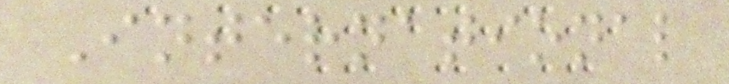International
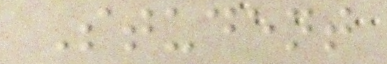Student
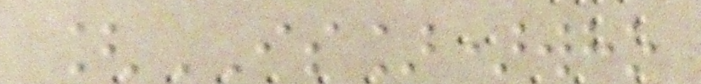[IS])who
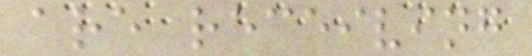are receiving
